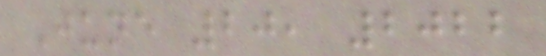June 20, 2022
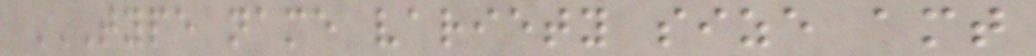TYPE NAME VARIETY SIZE AMT
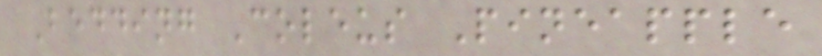Bedding Coleus Pineapple
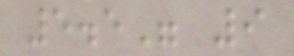5.5" 9
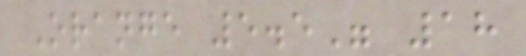Orange 5.5" 18
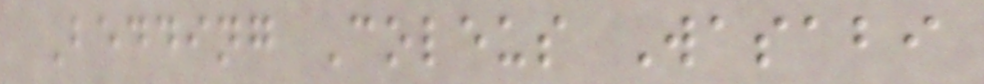Bedding Coleus Wasabi
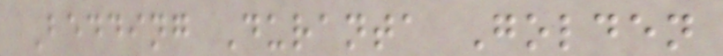Bedding Duranta Golden
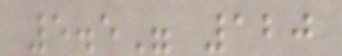5.5" 120
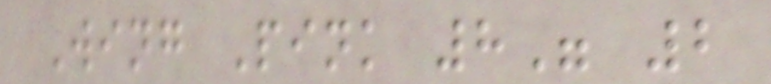Wing Pink 8" 2
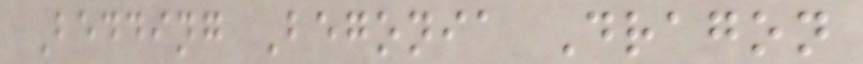Bedding Begonia Dragon
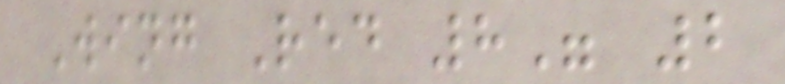Wing Red 8" 2
